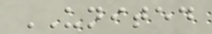UNITED
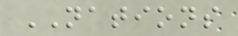NATIONS
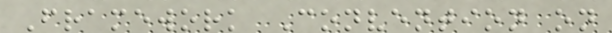Framework Convention on
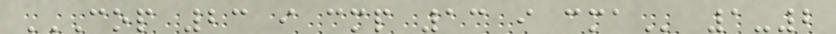COP 23 I CMP 13 I CMA 1-2
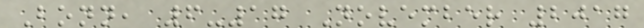Bonn, 6-17 November 2017
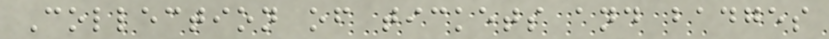Collection of tickets and badges
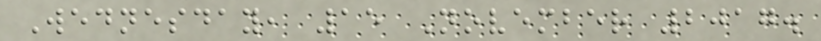Wednesday, 15 November 2017.
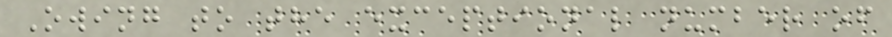Owing to the exceptional number of
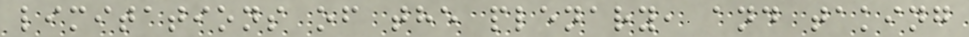limitations of the plenary, and taking
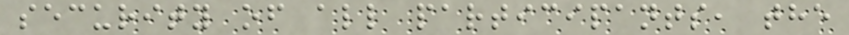security of all participants, the
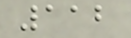112
